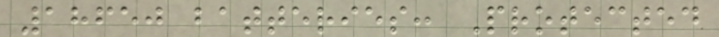18650 batteries: Protected
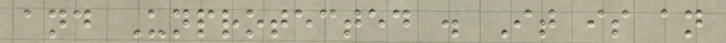and Unprotected . It is an
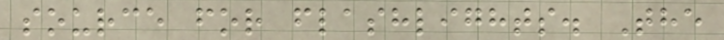source for flashlights. The
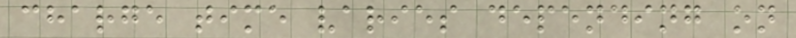charge time varies depending on
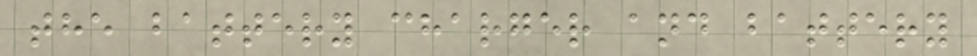the battery charger and battery
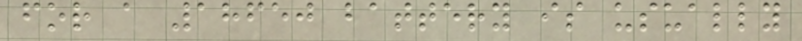for a 18650 battery is usually
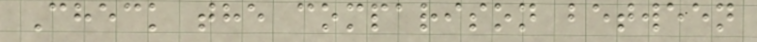Check the comparison between
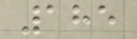185
